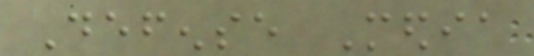Defense Media
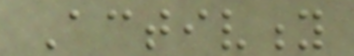Activity
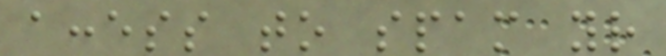access to spam your
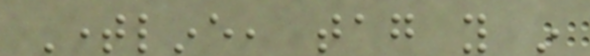Timeline, tag you in
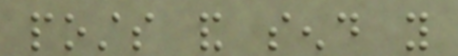posts and send you
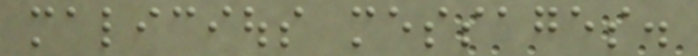malicious messages.
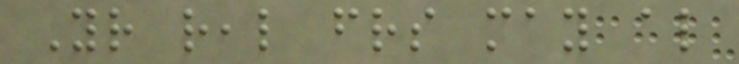Your real friends may also
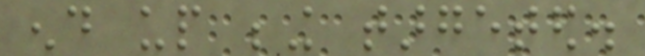end up being targeted.
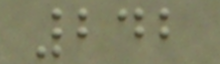242
